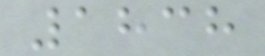1838
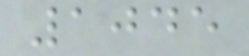1045
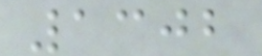1302
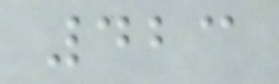423
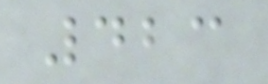423
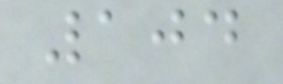104
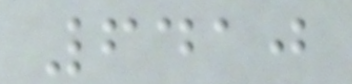6410
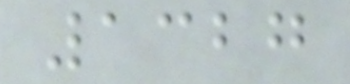1327
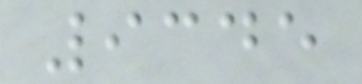9345
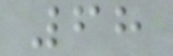68
